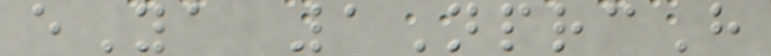eYa 1NprcH
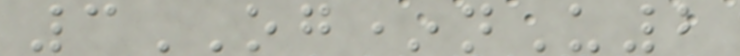3OG*nU2
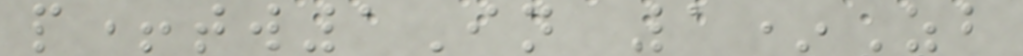p+tw1In 1*Zb
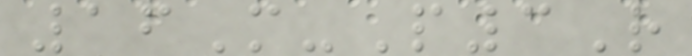16M-P3R
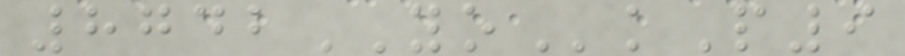8742YOkP9
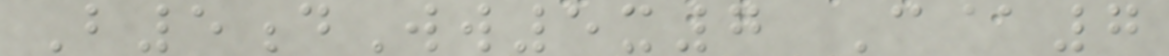B5dWw5x7 C@7
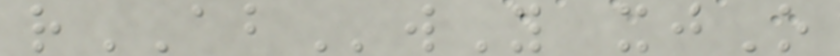rABwY xjO
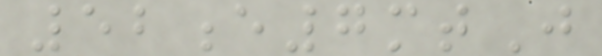52e7mtJ
